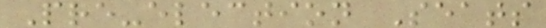Pre-election Seats
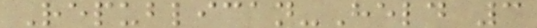Republican-Held 3
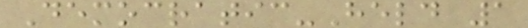Democratic-Held 1
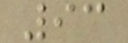93
